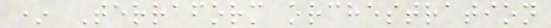* Terraform orchestration
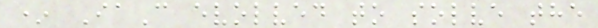* IaC evolved to solve the
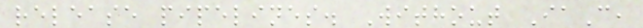release pipelines. Without IaC,
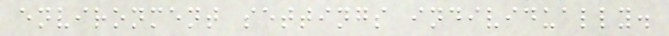environment settings individually.
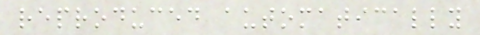reproduced automatically
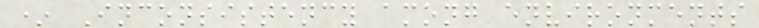* Inconsistency among environments
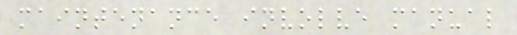maintenance involve manual
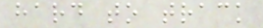hard to track
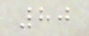80
